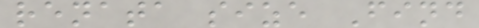renata size Find
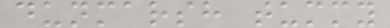dunmarsh tummy
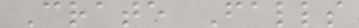Crate Falls
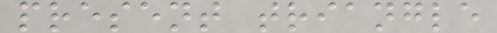present triangle
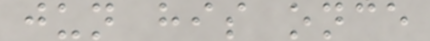jun his once
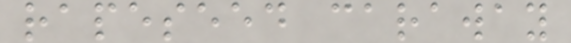rapeseed caraway
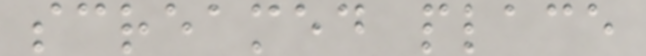screamed place
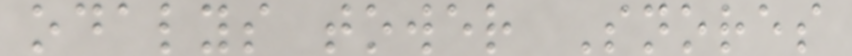odalys tower Snores
